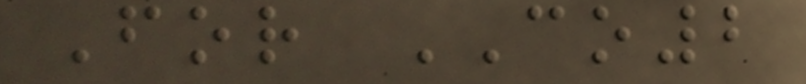For CO2
